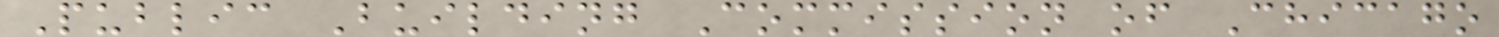Public Building Commission of Chicago
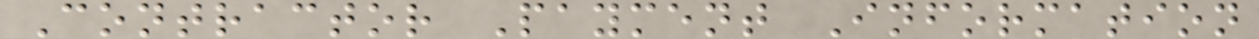Contractor Payment Information
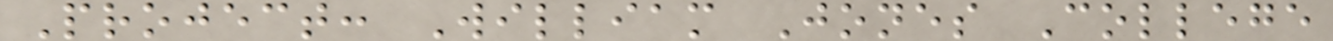Project: William Jones College
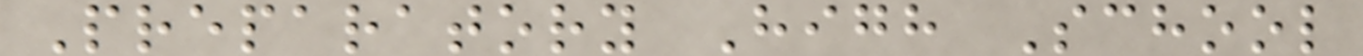Preparatory High School
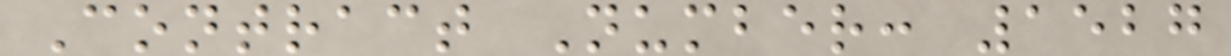Contract Number: 1527
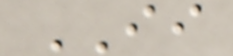II
